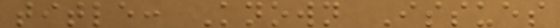title: Known Issues
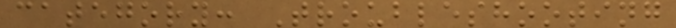category: Troubleshooting
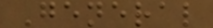General
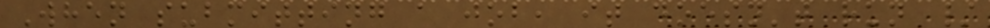When submitting a job, it doesn't run /
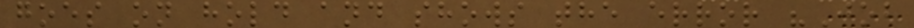goes on hold and shows the error "Job
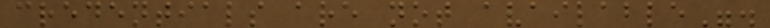credentials are not available".
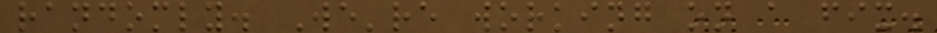randomly. We're working on a fix.
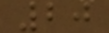20
